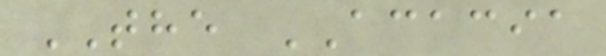THE ACACIA
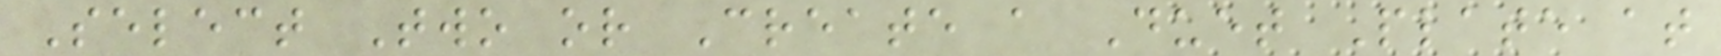Select Two or Create a Duet Plate at
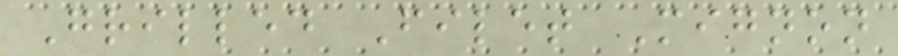Grilled Filet Mignon
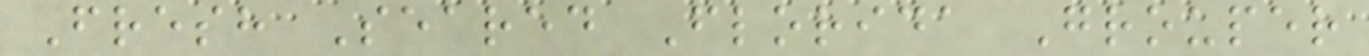Fresh Seared Florida Grouper
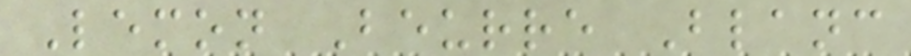Lemon Beurre Blanc
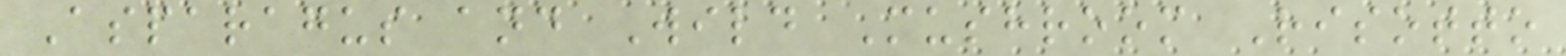Asparagus and Wild Mushroom Risotto
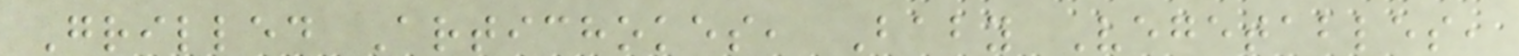Grilled Artichokes, Baby Vegetables,
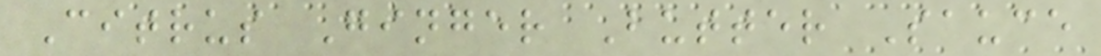Citrus Ginger Butter Sauce
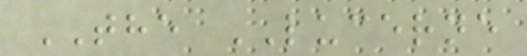THE LUCERNE
